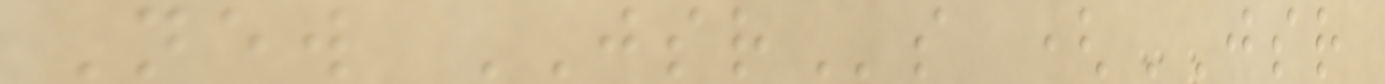New JSRs (JSR
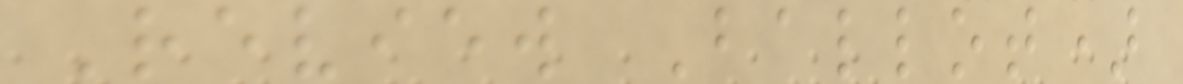Review Ballot)
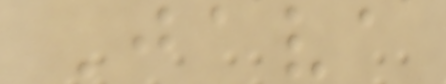Java
